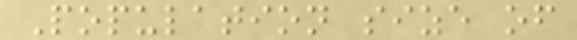Population size of
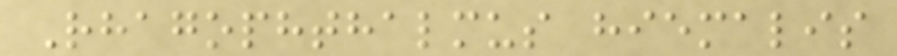Rhagophthalmus hiemalis
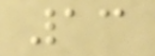13
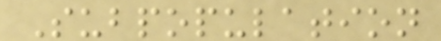Subpopulation
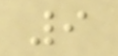9
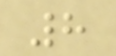8
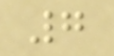7
